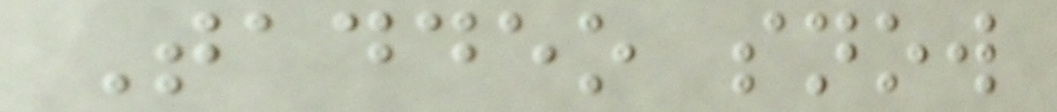Taddeo snow
